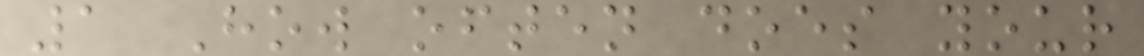1 How often does your
